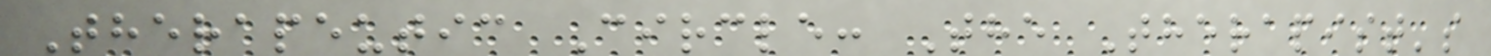Therapeutic Circle: The Therapist's
